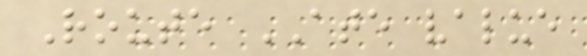Route ATE value
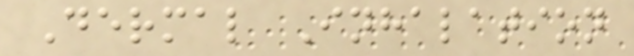Dermal Inhalation
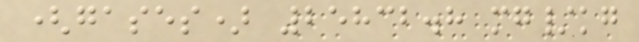(gases) 25832.8 mg/kg
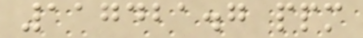117421.7 ppm
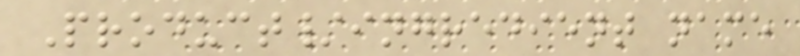Product/ingredient name
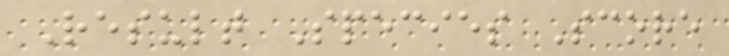Result Species Score
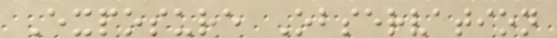Exposure Observation
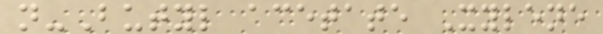n-Butyl acetate Xylene
